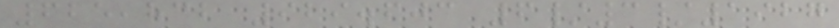625,832 929.603 6/3/1927
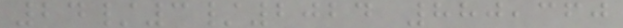24/3/2024 880,360
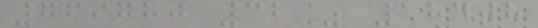769780 32% 184th
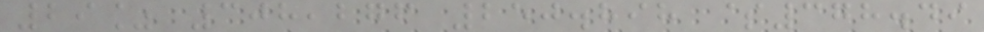29% 308,276 250.898 $378.49
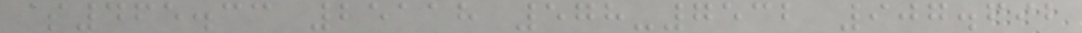$465.33 25118 578-7532 907.692
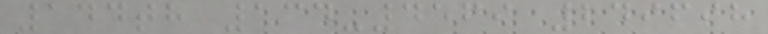144th 134-4569 249698
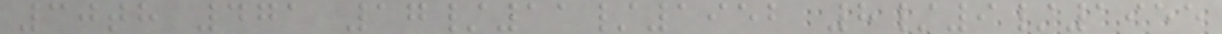30th 471 17/11/1952 8/9/1955
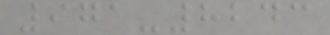971-8243
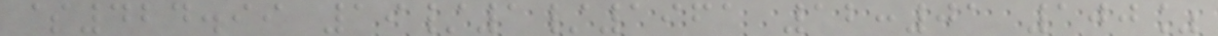$424.99 19/1/1961 12:01 100%
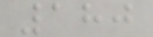180
